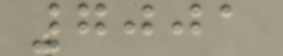7001
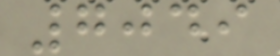7049
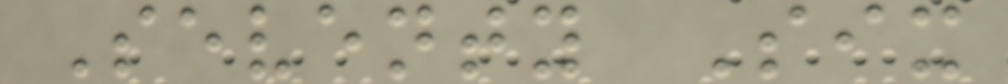Seventy Six
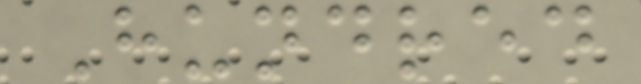Hundred
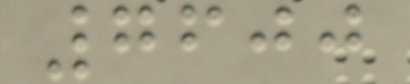7600
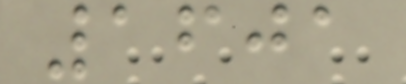1601
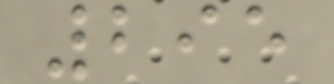295
